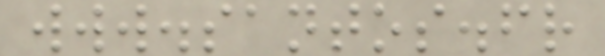www.santos.fr
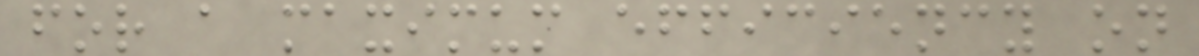for a maximum efficiency on
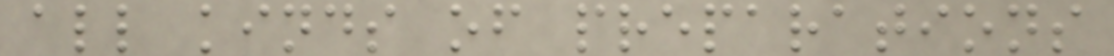all kinds of preparations
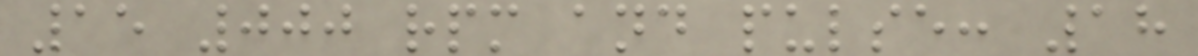15 000 rpm and pulse: 18
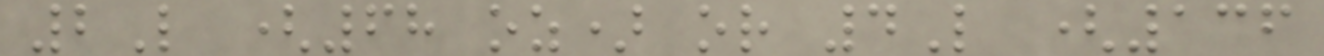2L (68 oz) or 4L (136
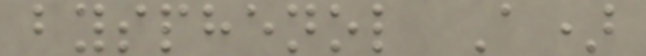bysphenol A)
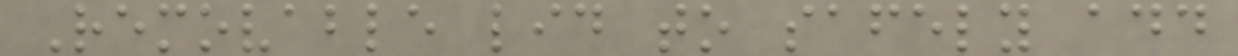Removable lid to safely add
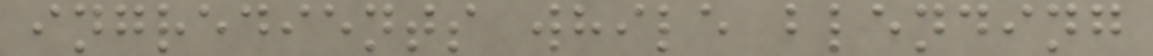ingredients while blending
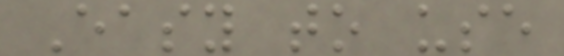Easy to use
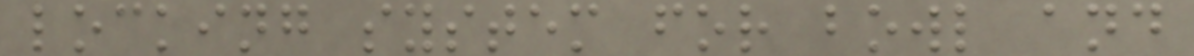locking system for bowl and
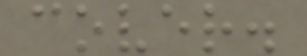cover.
